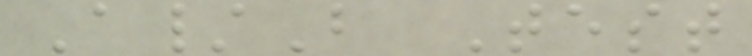A/B Test
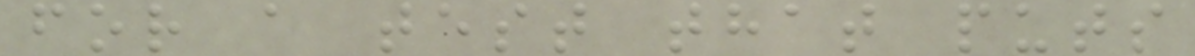for a test that puts
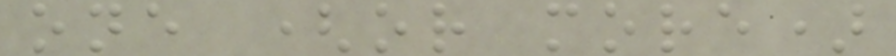one (or more)
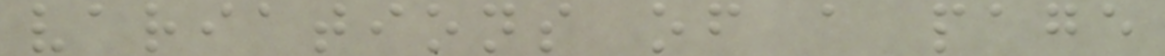variations of a page
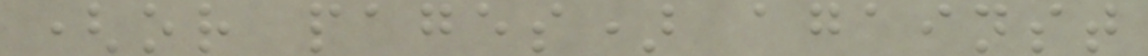(or pages) against
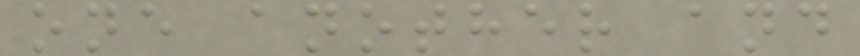one another and
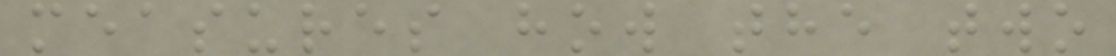measures how the two
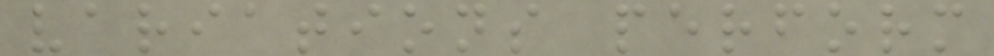variations perform
